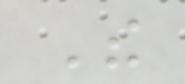The
